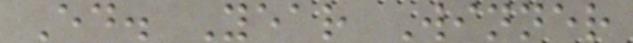Ed. Year Winner
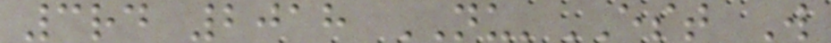3rd 2018 NU'EST W
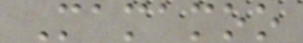Mamamoo
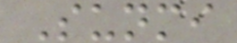Sunmi
